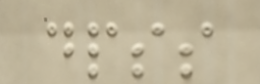dpss
